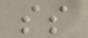ss
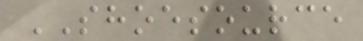SHOESOURCE
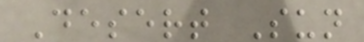Desert Sun
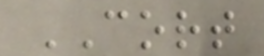CORT
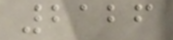2126
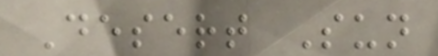Desert Sun
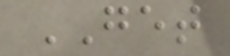GET
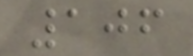106
